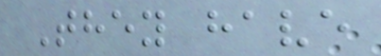They have
